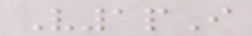V1pI
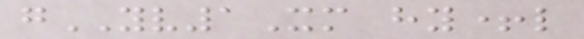gYV1Xm hy+l
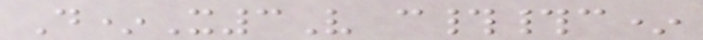D*X3V c##c*
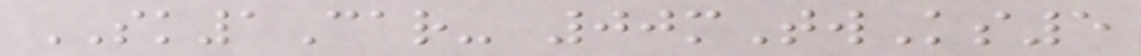SK1Car- 00mTwKs5
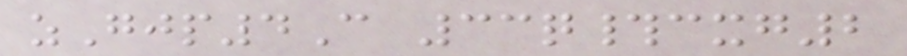zGjp4C 33q#cxg2
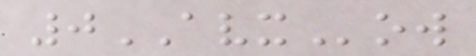0AVXow
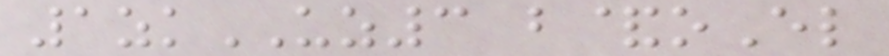1zkUZ3 b&oEl
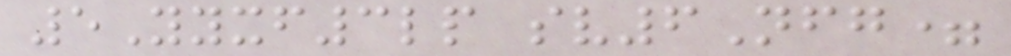5Yyxf3lp sv6Nfg=
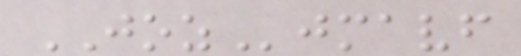JOZjmavf
